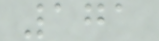171
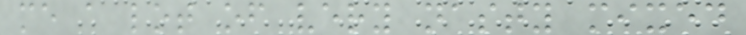me a lot of very nasty mixed
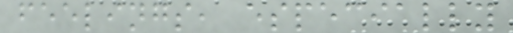feelings, especially
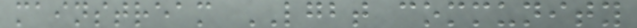mainstream LGBT community
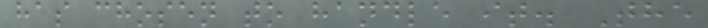has chosen to handle it. The
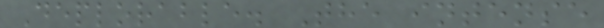Deplorable. The intense
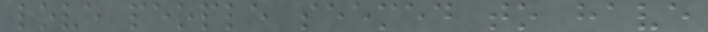love people seemed to have
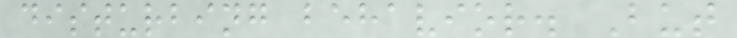disturbing behavior. But
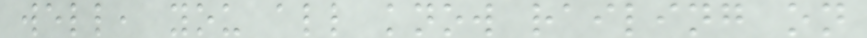well, you all know railing on
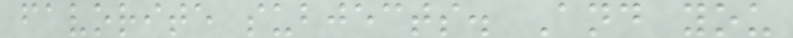favorite subjects. And you
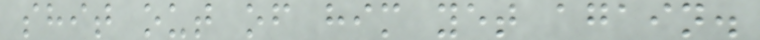shit out of him yet again.
